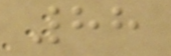88
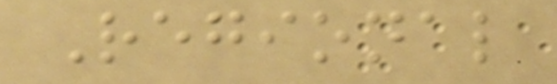Regional
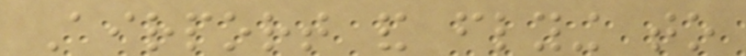Airport and flying to
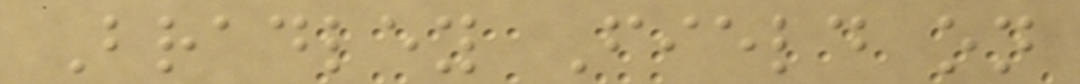Bradley Field on
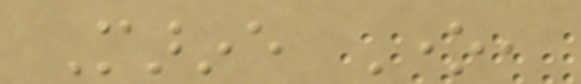Marine One,
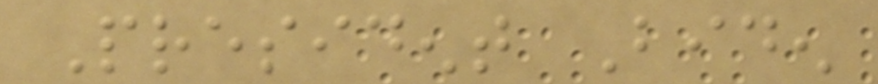President Biden
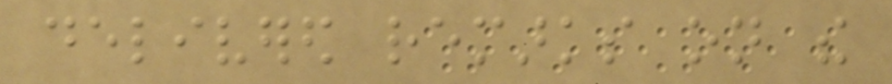delivered remarks on the
